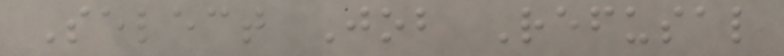Select Job Refusal
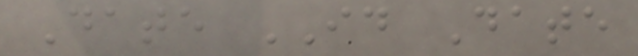Date ID Date
